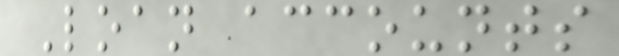Loan accounts
